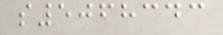s5068343
